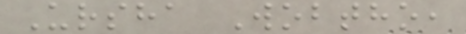Ursha Wobtho,
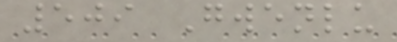509 Gwenlu
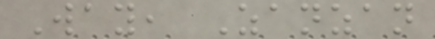Way, Zanzan
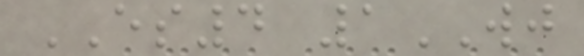ES4 1WJ
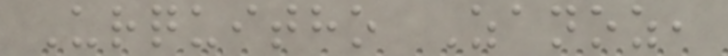Urquitho Zanoz,
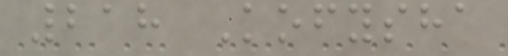218 Kofysha
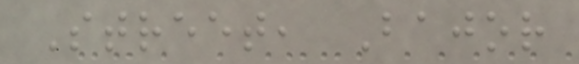Street, Bajor
